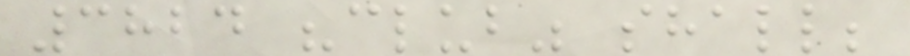3824 "club" shall;
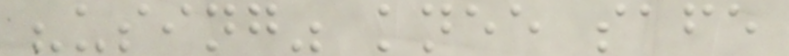"using" knee safe
